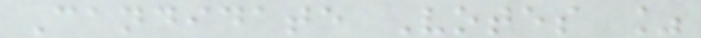Candidate Votes %
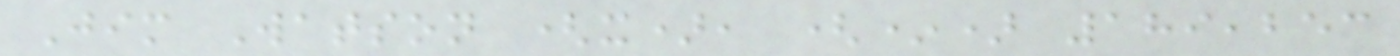Jim Watson (x), (*) 189,253
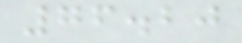76.20
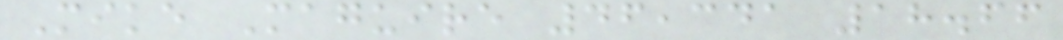Mike Maguire 46,341 18.66
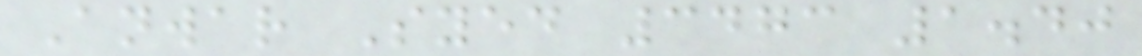Anwar Syed 3473 1.40
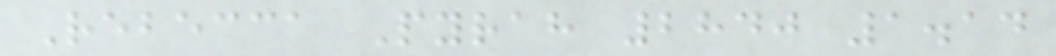Rebecca Pyrah 2840 1.14
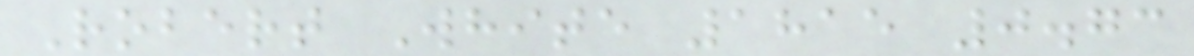Robert White 1815 0.73
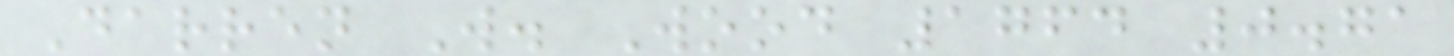Darren W. Wood 1764 0.71
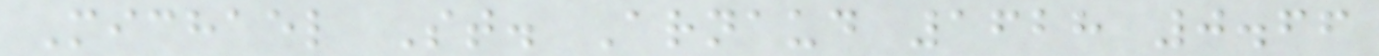Michael St. Arnaud 1628 0.66
